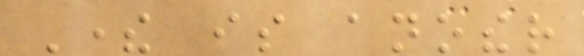There is another
